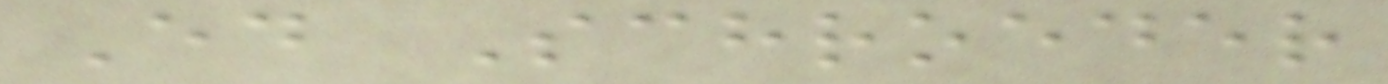Ed Schroeder
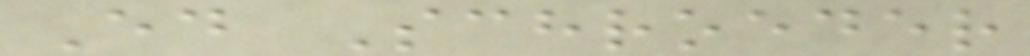Ed Schroeder
